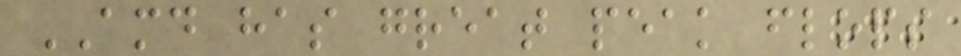AMD has great peak flops
